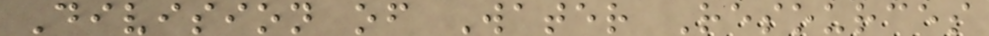Division of Water Resources
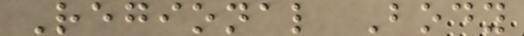Regional Body
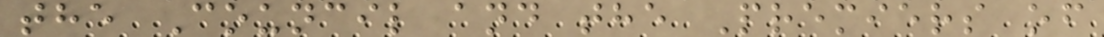the Council and the Premiers of
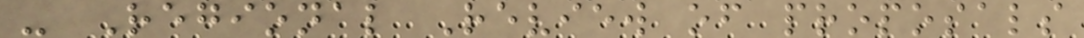- Regional Review of proposals
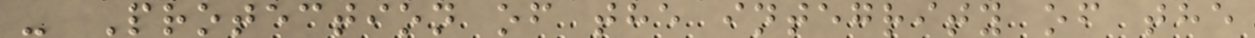- Protection of the integrity of the
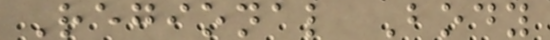Regional Body
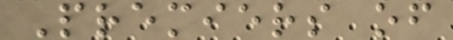Premiers of
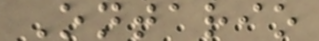Ontario
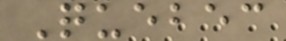Quebec
